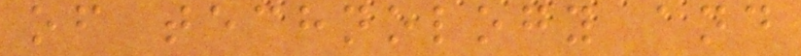of technology and
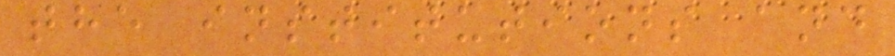the institutions and
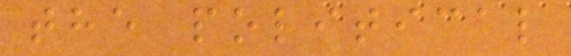the political
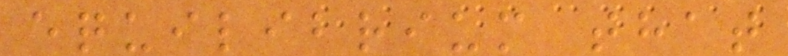equilibrium that
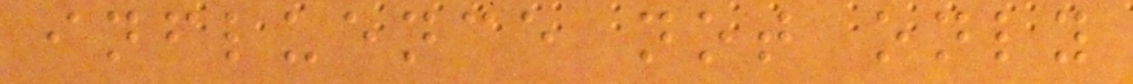influence not only
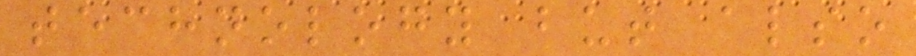technology but also
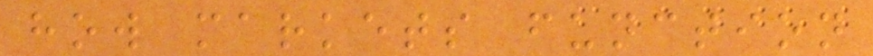how markets function
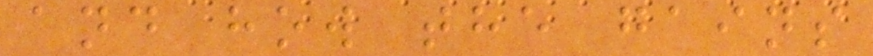and how the gains
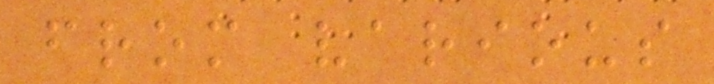from various
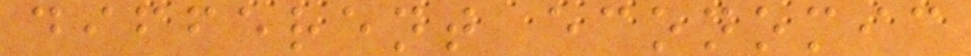different economic
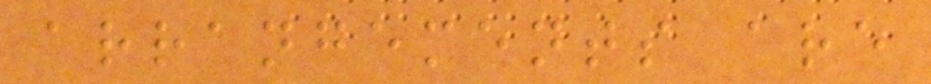arrangements are
